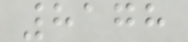8178
